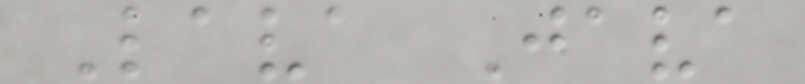Lava Java
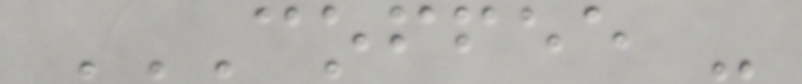COFFEE -
